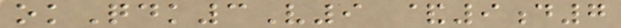okQdk3V9 &9d7
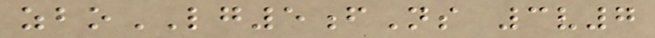zboLG5fNs 3v7
